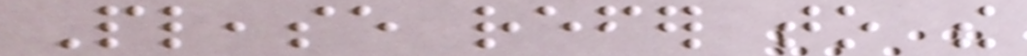Please refer to the
